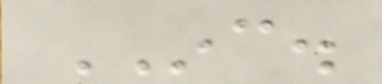INC.
